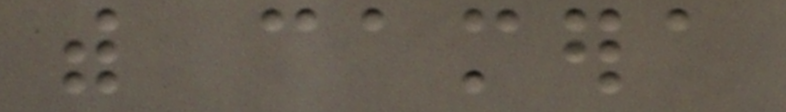with camera
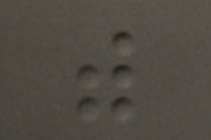with
